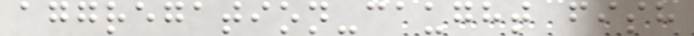aggregation-caught fish
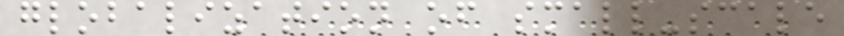globalization of small-scale
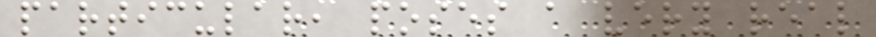particular, poses a very real
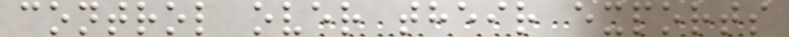control over their exports
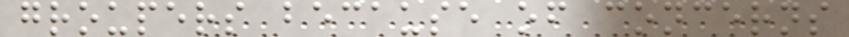groupers because of concerns
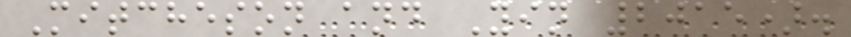Mitcheson and Yin 2015).
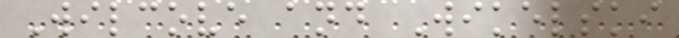Wilcove and Wikelski
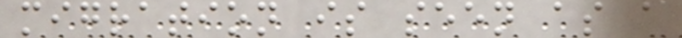migration is seen as a
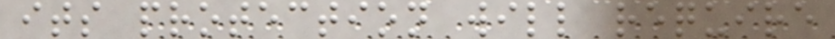its protection will require
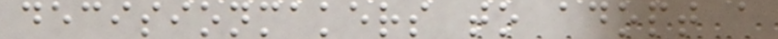decisionmakers to adopt a
